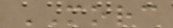MORC
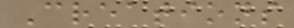Creations
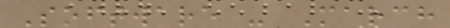Software - March
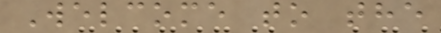Welcome to the
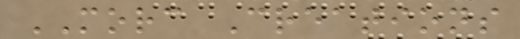MORC Creations
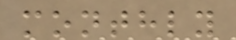monthly
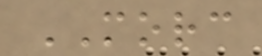MORC
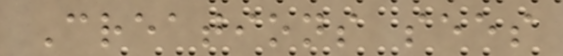Creations sees
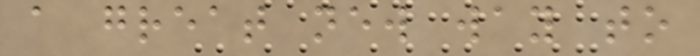a great new way to
